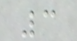3
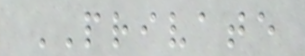PRIVATE
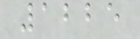1225
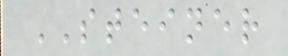STEINER
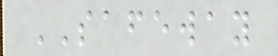SAFEWAY
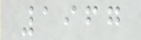1967
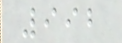992
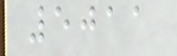5011
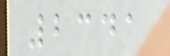2341
